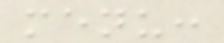menu:
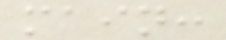main:
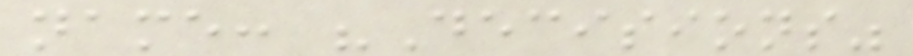name: "Decisions"
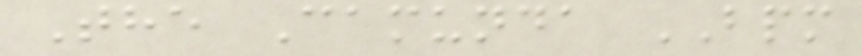The Camunda BPM
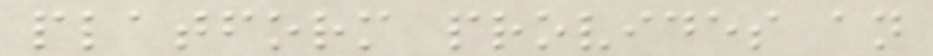platform provides an
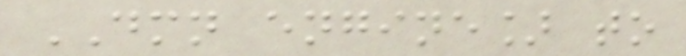DMN engine] to
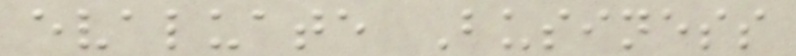evaluate Business
